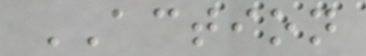ACTION
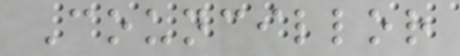Councillor
